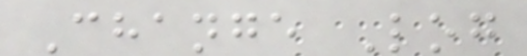Change Log
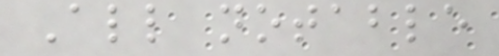All notable
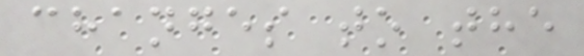changes to the
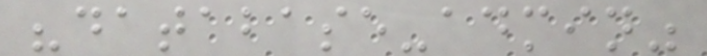"database-admin"
